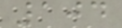104
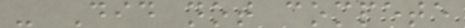- Did not compete
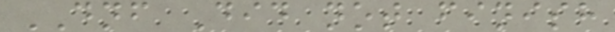DNF Did not finish
